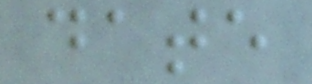date
